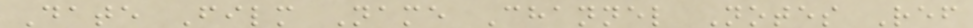Date Film Name Channel Notes Ref
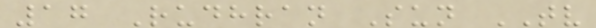17 Rudhran Sun TV
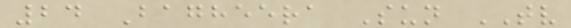24 Bagheera Sun TV
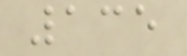135
